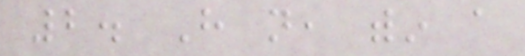2. Have not, within a
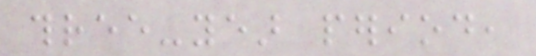three-year period,
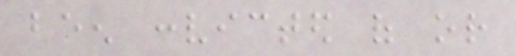been convicted of or
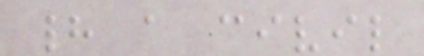had a civil
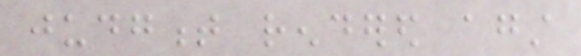judgment rendered against
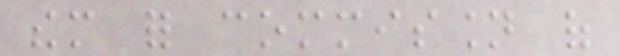them for commission of
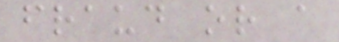fraud or a
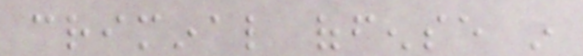criminal offense in
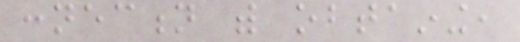connection with obtaining,
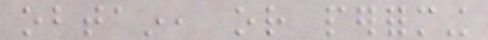obtain, or performing
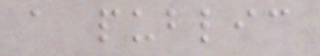a public
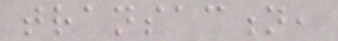transaction,
